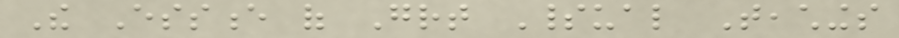The Essence of Great Spiritual Teachings
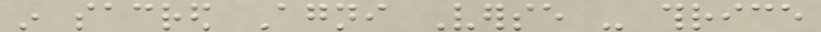in sacred Agni Verse - thrice
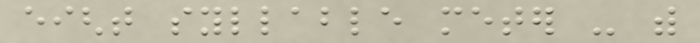eight syllable meter - with
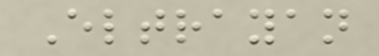Eltrayan
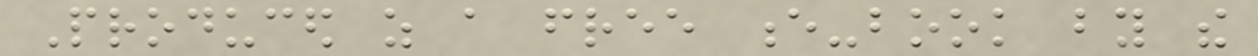Produced as a free e-book by the
